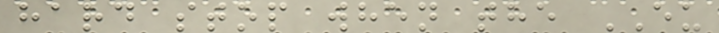hard stop when the EU
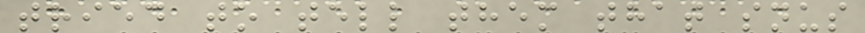tried to tell them that snus
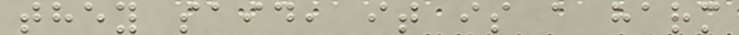they said, it is a harm
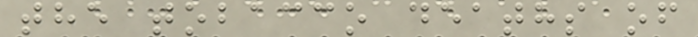the tobacco deaths of
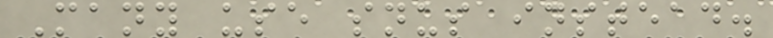Many use snus instead.
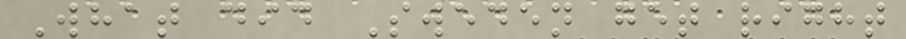What did Sweden get right
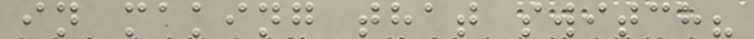in making that switch?
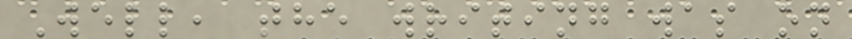Well, the writing was on
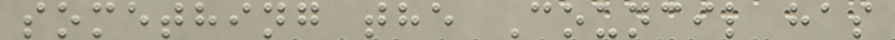something the Council has
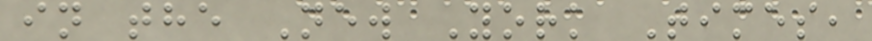in the New York Times,
